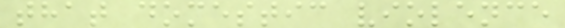that domestic violence
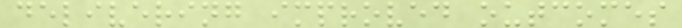delivering improved outcomes
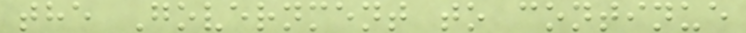the Government to continue
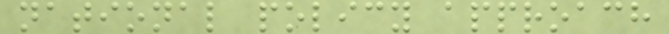national policy approach
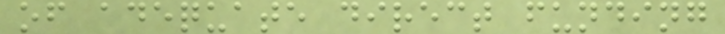of adequate direct funding
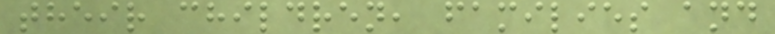their children, families and
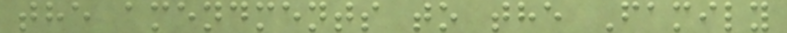the amendments to the Family
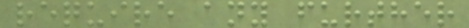require any further
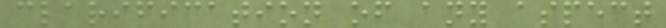clarification of any aspect
